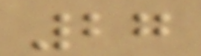27
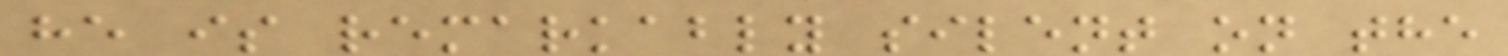he is remarkably silent on the
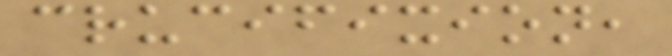crucifixion,
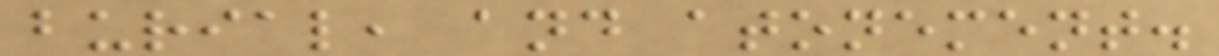burial, and atonement.
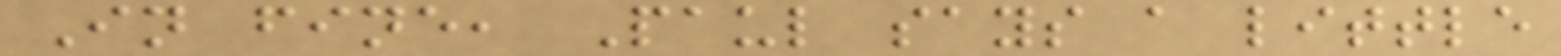In fine, Paul says a little
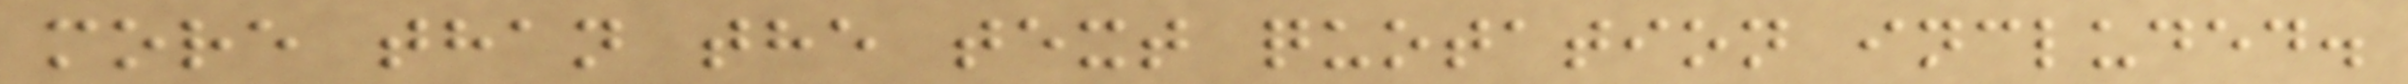more than the text quotation included.
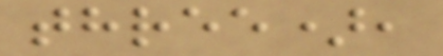three),
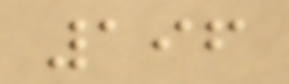196
